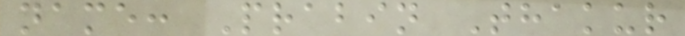name: Prabin Thakur
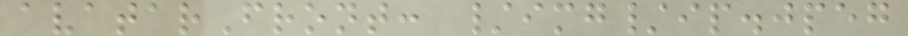avatarFront: /img/ip.jpeg
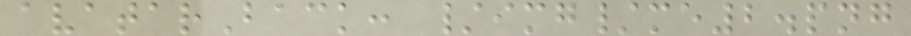avatarBack: /img/me2.png
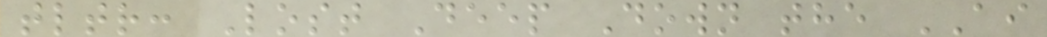tltr: Lost Deep Down the AI
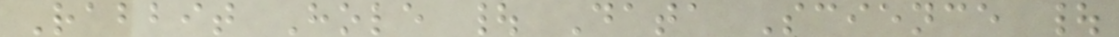Rabbit Hole | Data Science |
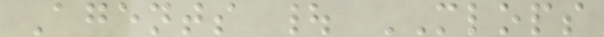Agents | MLOPS
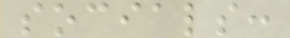socials:
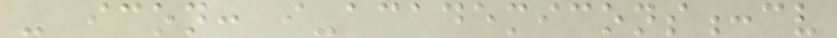- icon: i-academicons:cv
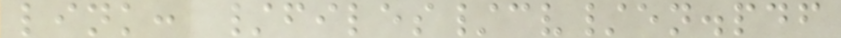link: /files/cv/en.pdf
